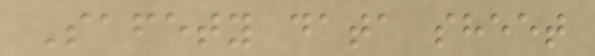Safety data sheet
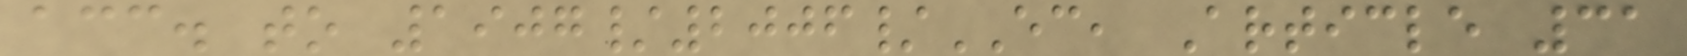acc. to 1907/2006/EC, Article 31
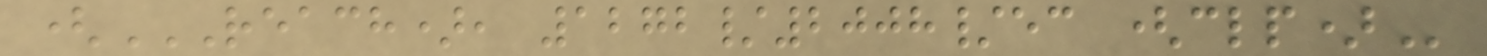(REACH), 1272/2008/EC (CLP)
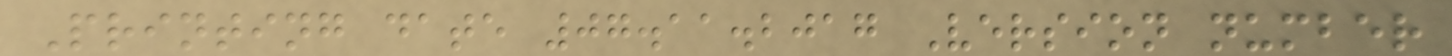Printing date 07.11.2017 Version number
